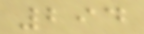294
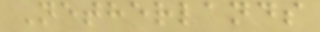Netherlands
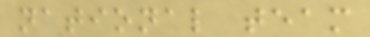national team
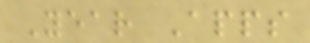Year Apps
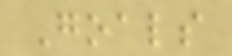Goals
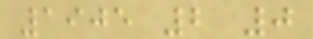1905 2 0
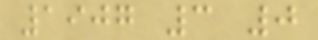1907 3 0
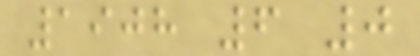1908 6 0
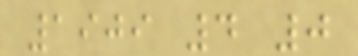1909 4 0
